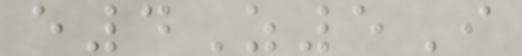e4Z5I
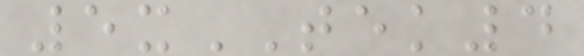5xTEK4
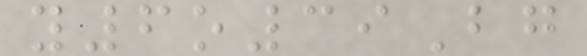y6o39Bg
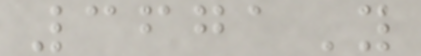3671Y
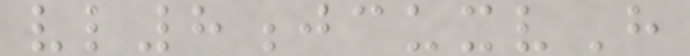vl8jcuxvH
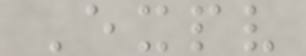Expv
